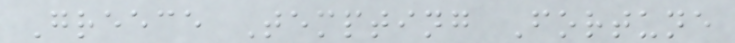Greece Tempting Fortune
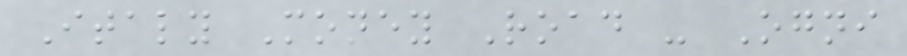Italy Money Road - Ogni
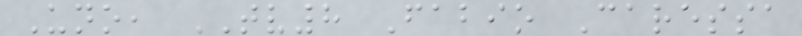Uno, TV8 Fabio Caressa
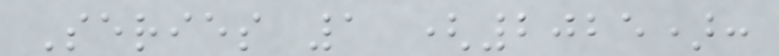Series 1 (2025):
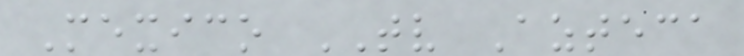Mexico TV Azteca
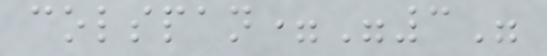colspan="3"
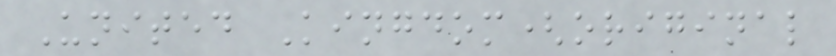United Kingdom(original
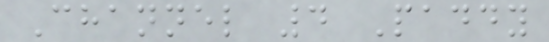Channel 4 Paddy
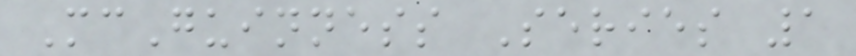McGuinness Series 1
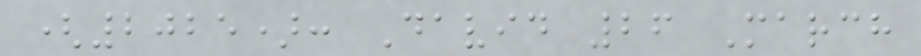(2025): David 26 March
